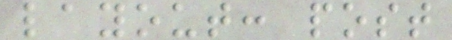layout: post
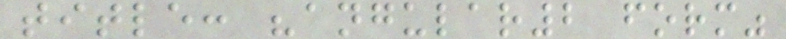title: "angular2 form"
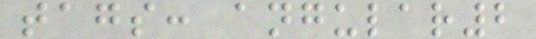tags: angular2
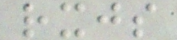rxjs
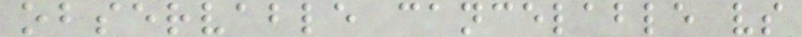observable cancelable vs
